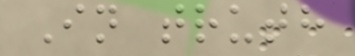In truth
